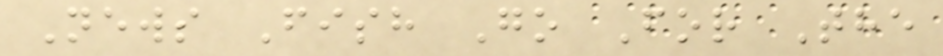News Fish Go For The
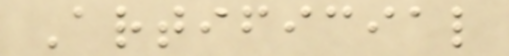Artificial
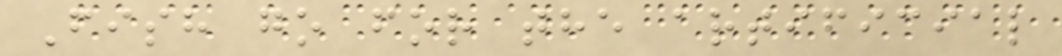Fish go for the artificial
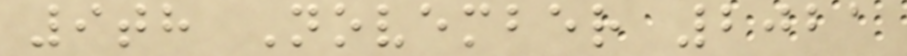9th November 2021
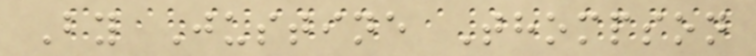By Justine Thompson
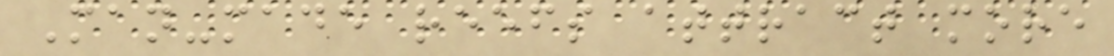Man-made reefs attract more
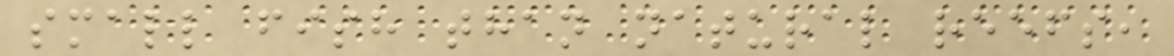small fish than natural reefs,
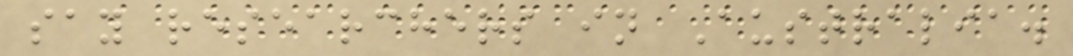say researchers in Australia.
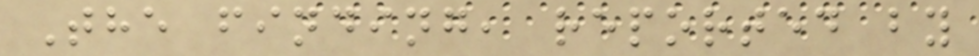The finding, reported by
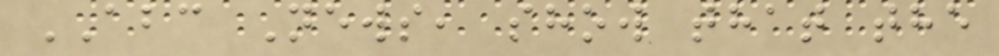ABC News, show that the
